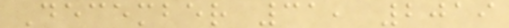December 31, 2019
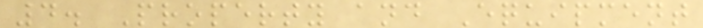4. Property and Equipment
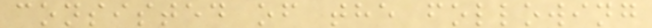consisted of the following
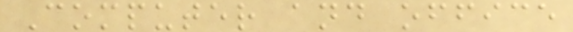Computer and office
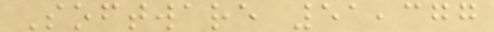Software 51,377
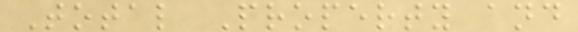Total Property and
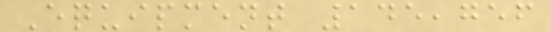Equipment 145,756
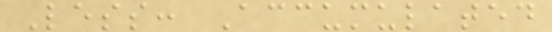Less: Accumulated
